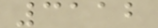3112
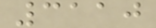3110
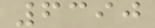6390
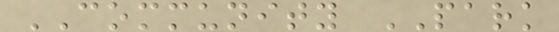COMMUNITY PARK
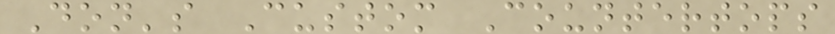Don's Custom Countertops
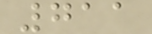711
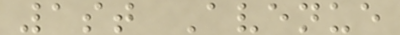1st Avenue
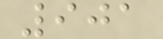901
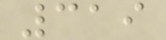319
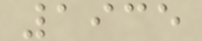1935
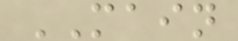MAIN
